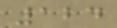124
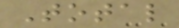Total
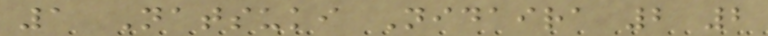1 Natsuki Nidaira 2 2
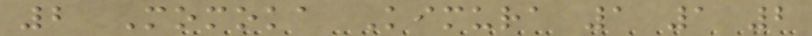2 Momoka Kimura 1 1 2
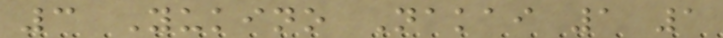3 Yukino Nakai 1 1
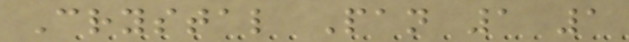Crystal Pan 1 1
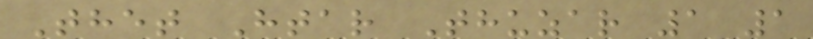Thet Htar Thuzar 1 1
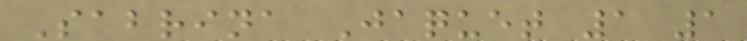Sabrina Jaquet 1 1
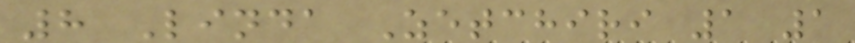8 Linda Zetchiri 1 1
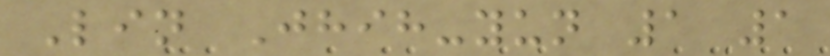Lin Jhih-yun 1 1
